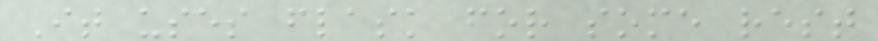It uses flask for some rest
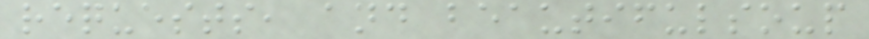requests, and beautifulsoup
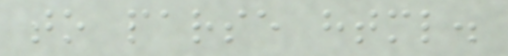to parse html.
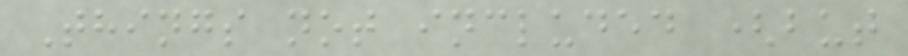Things not included (but
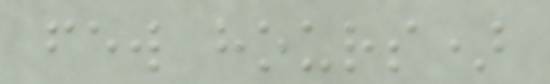few hours)
